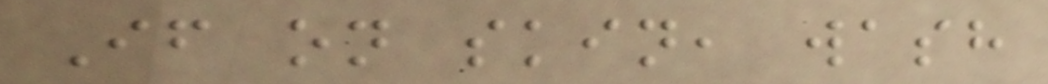If on skin, wash
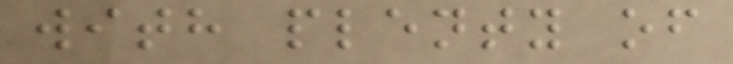with plenty of
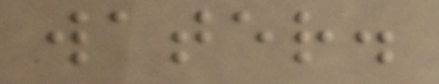water.
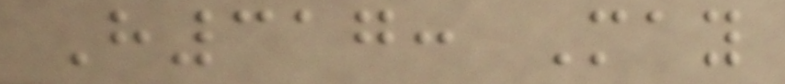H317: May
